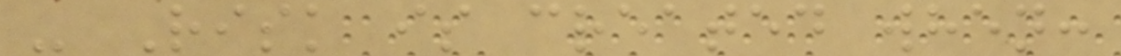- Risk is created when:
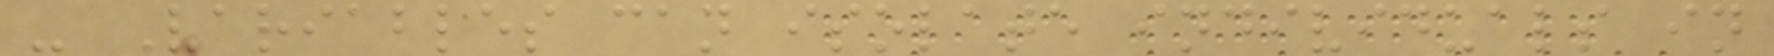- Variables can isolate individuals in
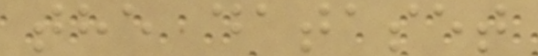the dataset
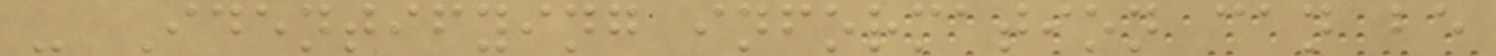- Identifying information can be
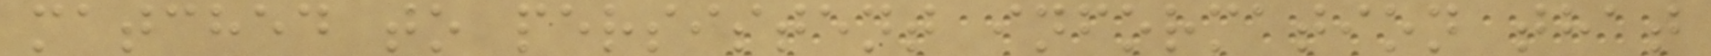matched to persistent information that
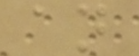an
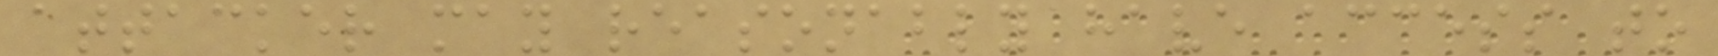attacker may reasonably have access to
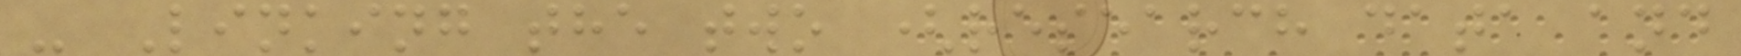- Linking the two (research data and
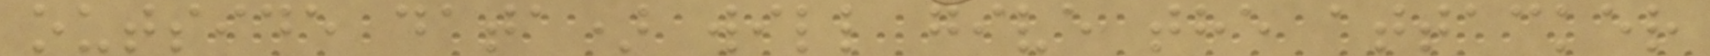outside data) will give the attacker
